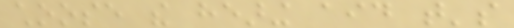choose the hearing aid that's
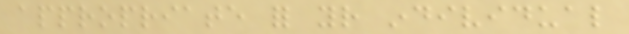appropriate for your individual
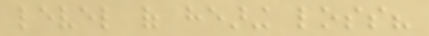level of hearing loss?
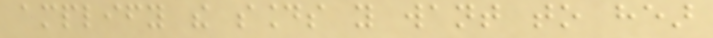amplify the sounds you want to hear
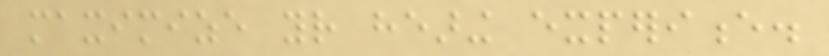maximize your hearing experience.
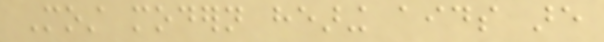Most modern hearing aids are
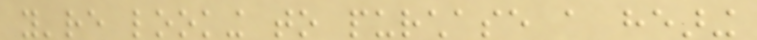you're looking to purchase a hearing
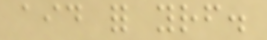aid for yourself.
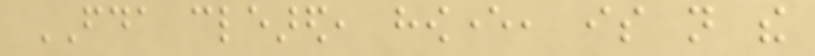FDA cleared, however, is not the
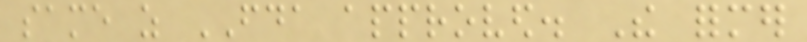same as FDA approved. The former
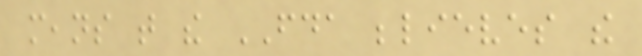means that the FDA believes the
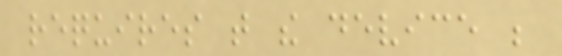requires that the device be
